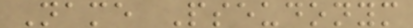Name Pseudonym
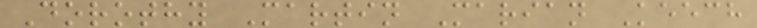Dorothy Martin Marian Keech
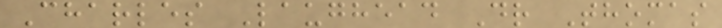Charles Laughead Dr Thomas
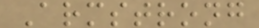Armstrong
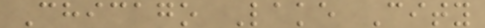Chicago Lake City
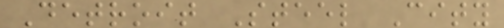Detroit Steel City
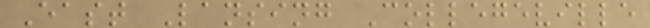East Lansing Collegeville
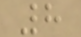8
